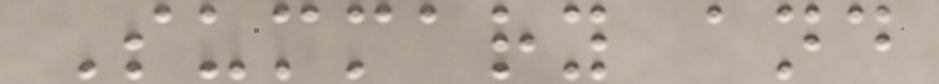Summary and
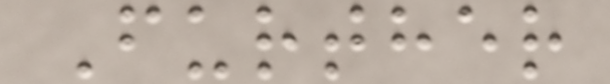Further
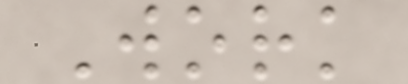Work
